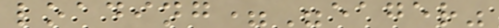loading="eager"
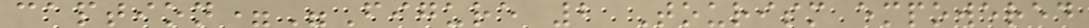caption="Figure 2 Tourism empowered
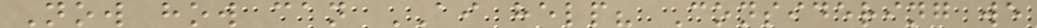Now how can AI help? Considering we
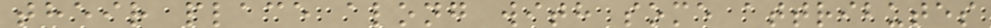their place along with some attributes
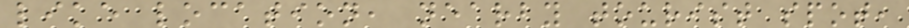like location, nearby tourist spot,
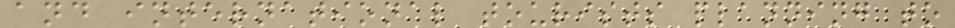and international tourists planning to
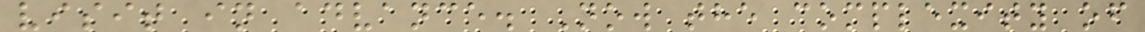visit in advance. Now the complexity of
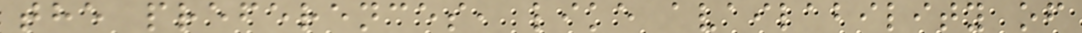the preferences, like availability of
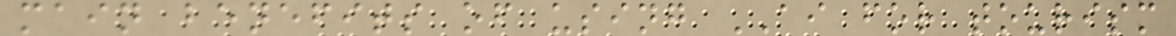main benefits of using AI for tourism
